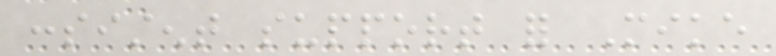consistent support for Mike
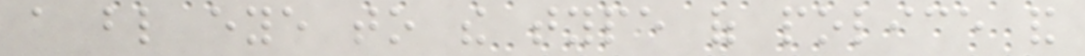a blind eye to the type of police and
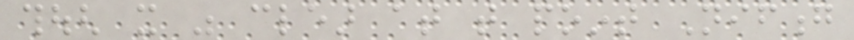though it was clear at that point Nifong
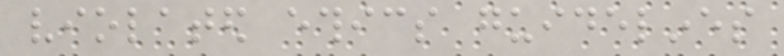violated ethics guidelines
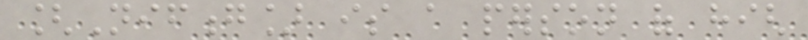[Nifong] is a person of high
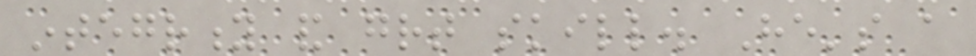integrity and great skill. He's a
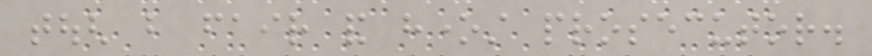tough but fair and honest prosecutor.
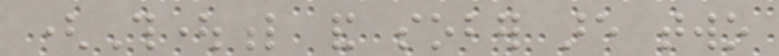(Thoughtful and sober are two
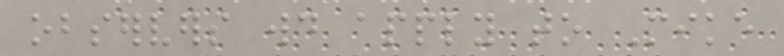observers would apply to Mike
